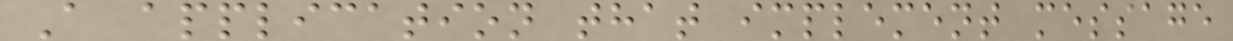A application that implement message
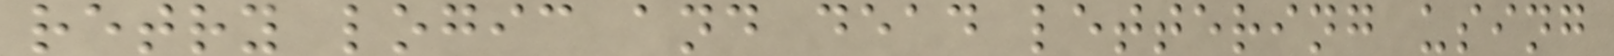retry logic and dead lettering using
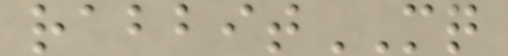rabbitMQ
